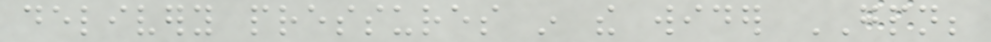delivery pressures in the wider GPN;
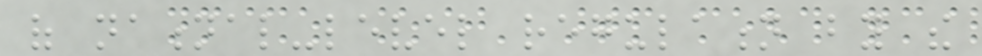of national-level regulation by the
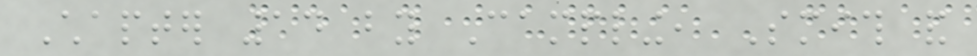Chapter 14 by Campling, Smith and
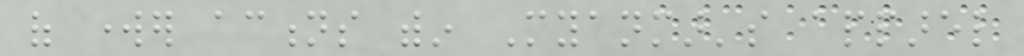of worker actions within Myanmar's apparel
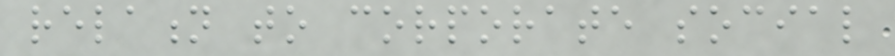relation to corporate social
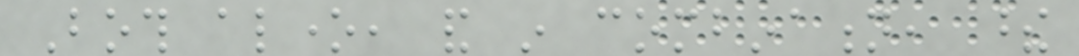Both alone, and in combination, these
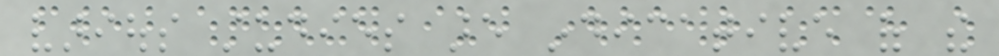various studies are indicative of the
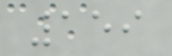159
